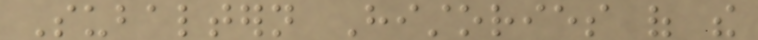Subaltern Histories of the
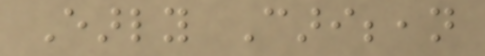Early Caribbean
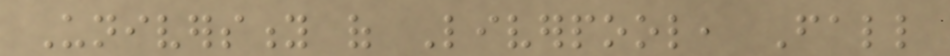University of Liverpool, Fall
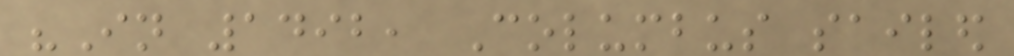"In 1492, Columbus sailed
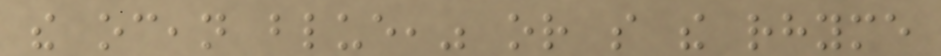the ocean blue," or so the rhyme
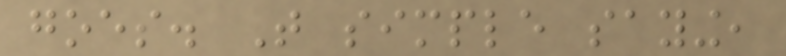goes. That simple saying,
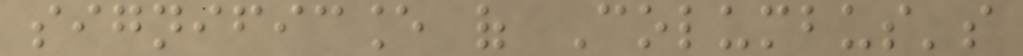significance of Columbus's
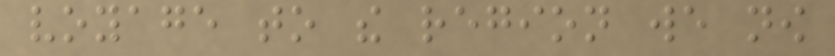voyage to the region we now
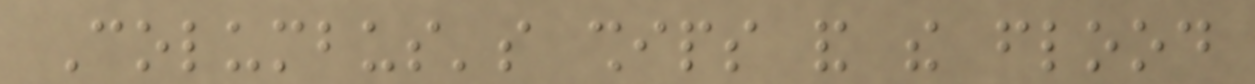Columbus's ships and the flood
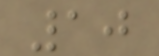10
